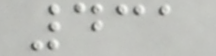431
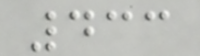433
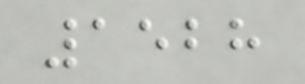1528
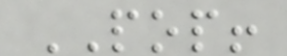POP!
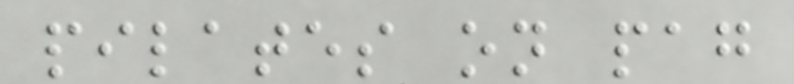pilates on pag
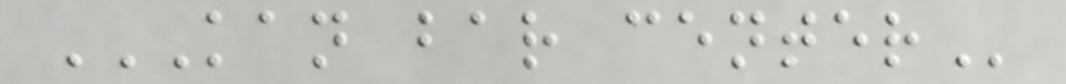KAN BAR CENTER
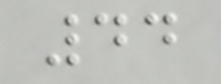44
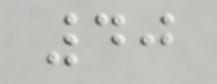40
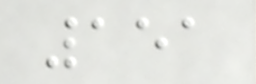151
